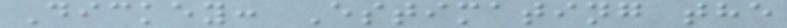Dickey: Estimating the
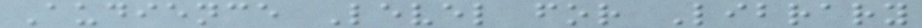Audience Level for Library
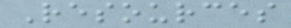Resources
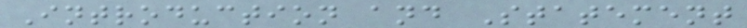Introduction and Statement
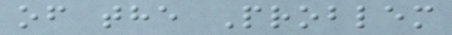of the Problem
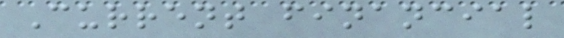Current financial
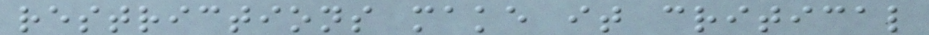restrictions make it critical
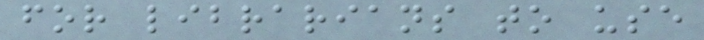for librarians to use
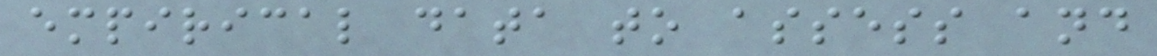empirical data to assess and
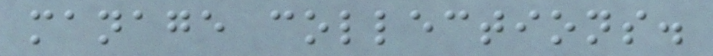manage collections.
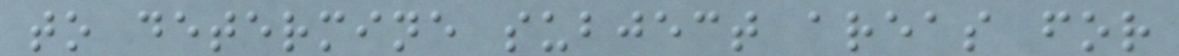to determine subject areas for
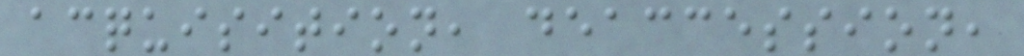acquisition, deaccession,
